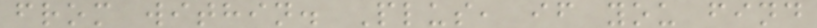from within. Plus, if you find
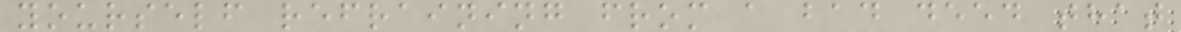yourself refraining from a bad deed that
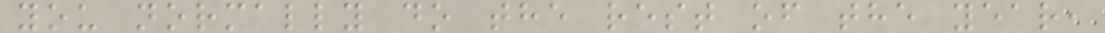you normally do the rest of the year,
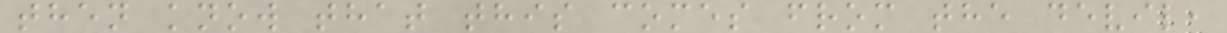then know that this comes from the devil,
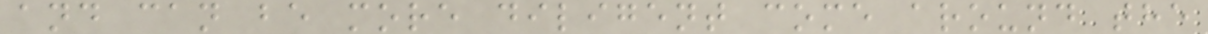and can be more diligent come around the
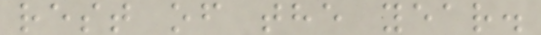rest of the year.
